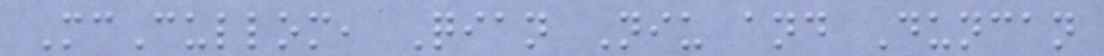McCullom, Qian Niu and Duncan
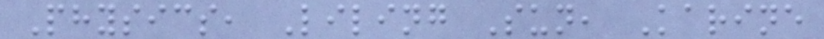Physics, Liling Sun, Karine
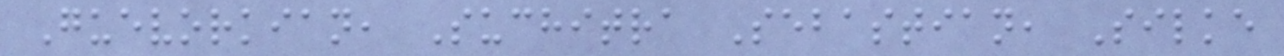Guevorkian, Suchitra Sebastian, Silke
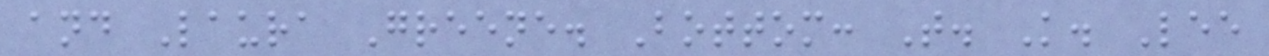and Laura Greene. Bottom: T. K. Lee
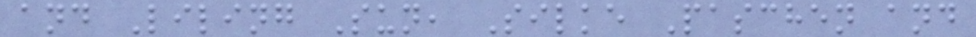and Liling Sun, Silke Paschen and
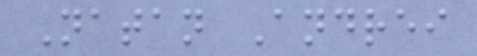Natan Andrei
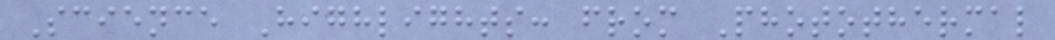Science Highlights: from Photothermal
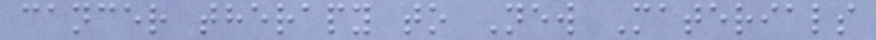cancer therapy to New Materials
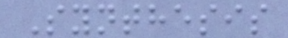Synthesis
